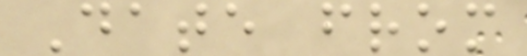Date from
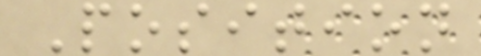Position
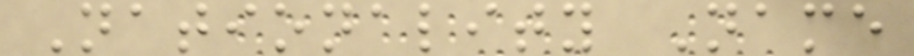Nationality Name
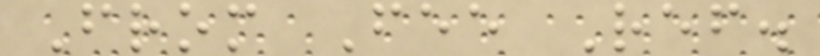From Fee Ref.
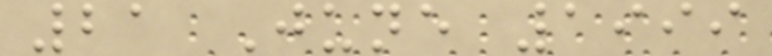21 June 1999
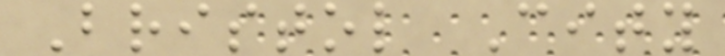Bristol City
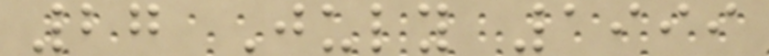27 July 1999
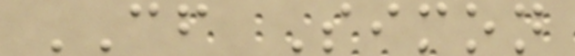CF Simon
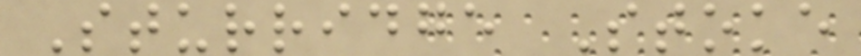Sturridge Stoke
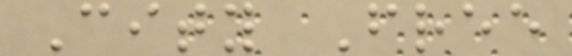City Free
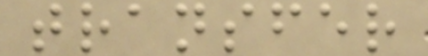transfer
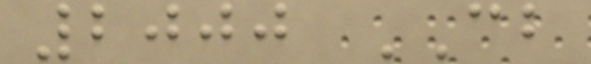2000 CB
